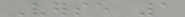Verse 1
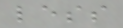less
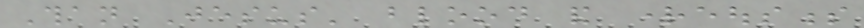Than Jesus' blood and righteousness
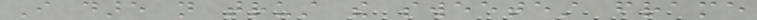I dare not trust the sweetest frame
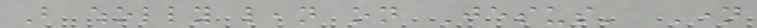But wholly lean on Jesus' Name
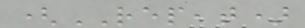(REPEAT)
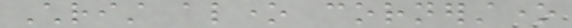Christ alone cornerstone
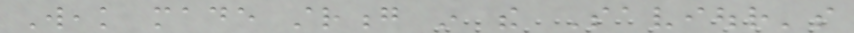Weak made strong in the Saviour's
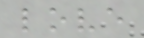love
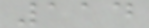114
